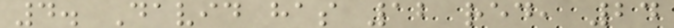4. David has 12 red, 24
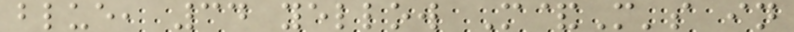blue, 34 yellow M&M's in
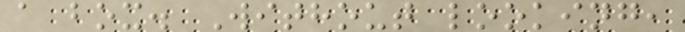a box. Without looking,
